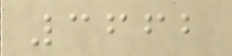3662
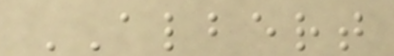ALBERT
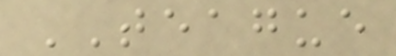TEAGUE
